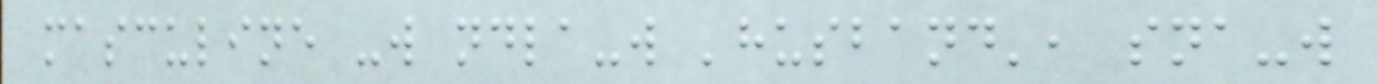masculine -w ndla-w 'husband', sna-w
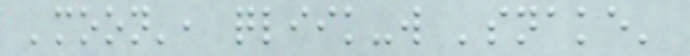'moon', qliik-w 'snake'
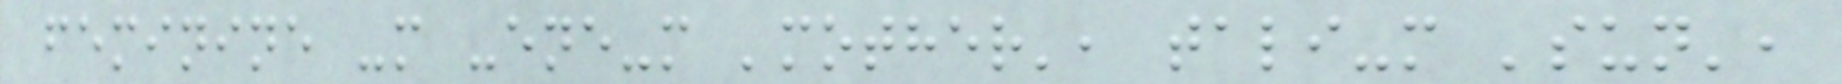feminine -m -ene-m 'mother', tali-m 'sun',
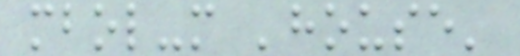mbol-m 'house'
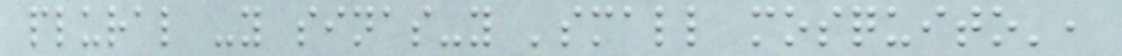plural -y sinas-y 'small mosquito',
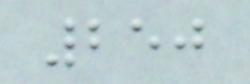250
